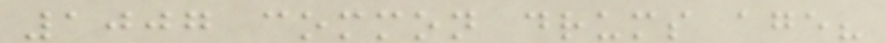1007 common drums age?
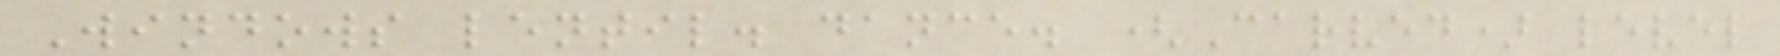Windows lentil. dance. (Carved) level
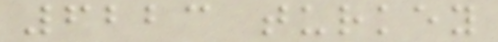6223 turkey
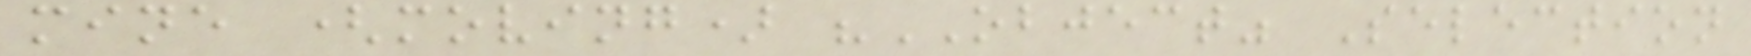mine (moving) "OBJECT" Selection
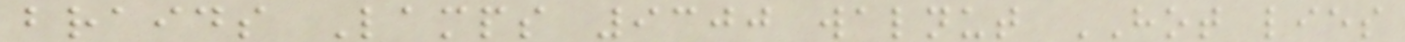braids Lamps 9300 walnut HOT lies
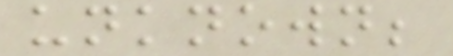unknown;
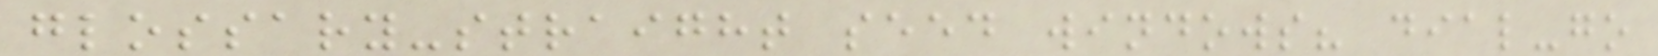glossary-straight seed windows? dial-go
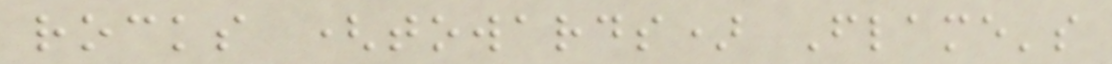rocks (towards) Flame's
